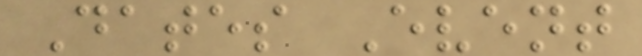Dates Event
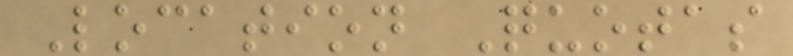Location Quotas
